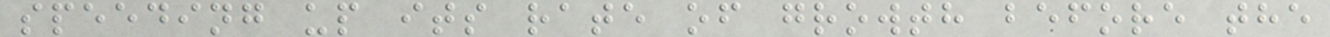speeding up its rate of growth before the
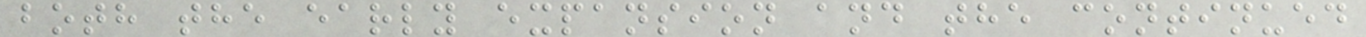both the early expansion and the continued
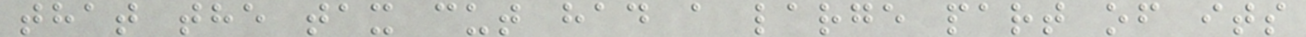that the tax cut had a large part of its
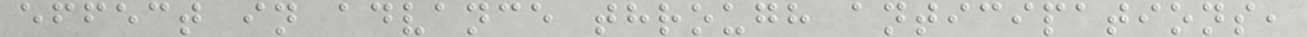effect in advance through anticipations,
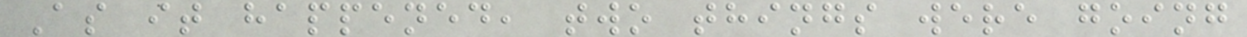As it happened, two things were going
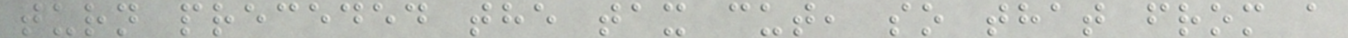turn preceded the tax cut, so that from a
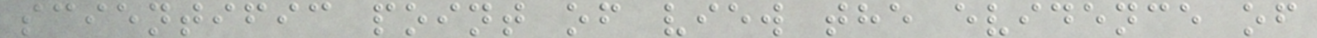scientific point of view the evidence of
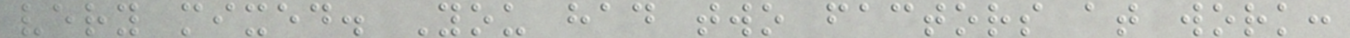very mixed. You had two factors at work:
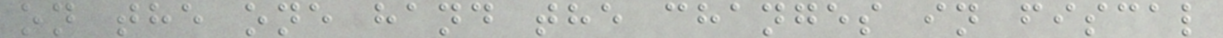on the one hand the changes in fiscal
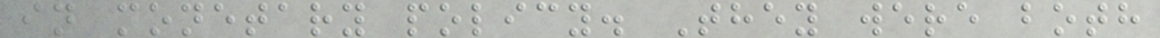in monetary policy. They were both
